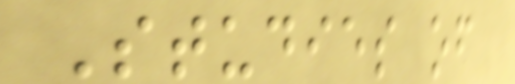Studies of
